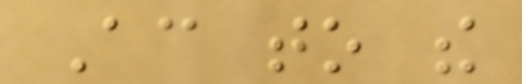According to the
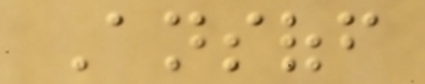Ansoff
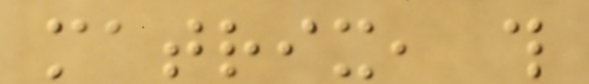matrix, this
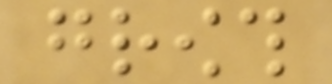growth
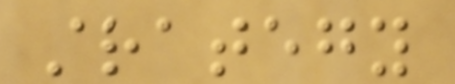strategy
